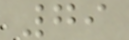79
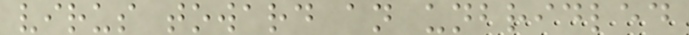virus toward an unbridled
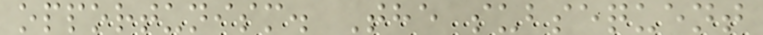opportunism. The subsequent
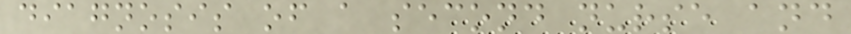diagnosis of a second nurse and
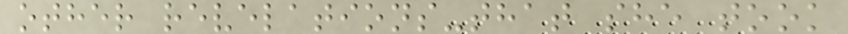other revelations-that she took
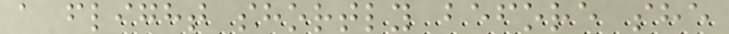a flight shortly before she
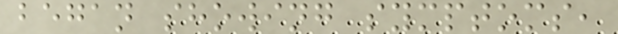began showing symptoms,
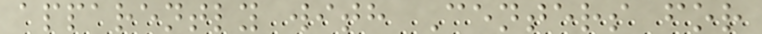apparently with Centers for
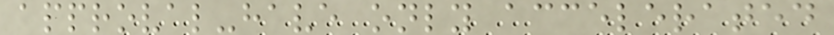approval-have only accelerated
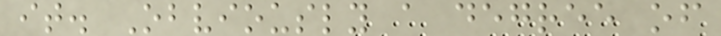it. Obviously a degree of
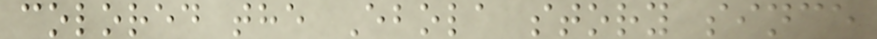colored the Ebola story since
